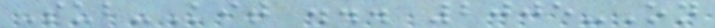Sub-Kit ... 2005-On
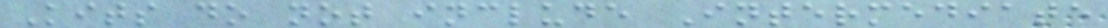Kits do not include Intermediate
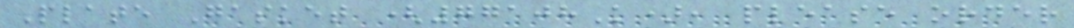Plate Gasket (77108K), please order
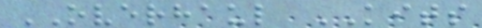OVERHAUL KITS
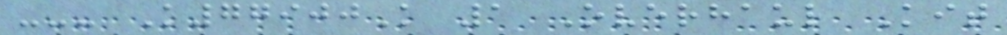--- K77900K 1 Overhaul Kit
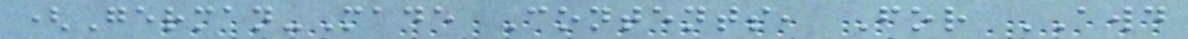(German-Made Contents, For AWD
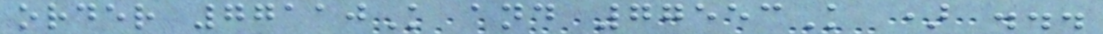order 77110K and 77553K ) ...
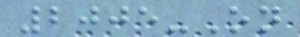2005-On
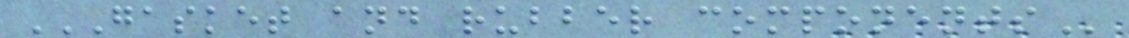GASKET AND RUBBER COMPONENTS
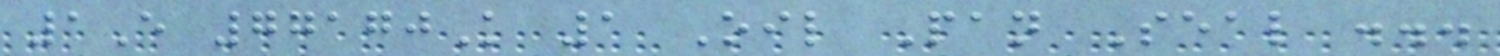1E 77170K 1 Oil Pan Seal ...
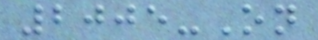2005-On
